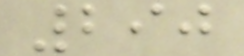290
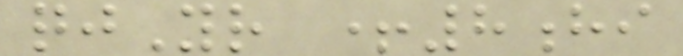qjYr +8hi
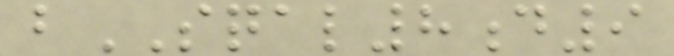bSQAL8d9
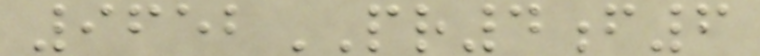9652PR4f6
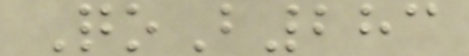QoB283
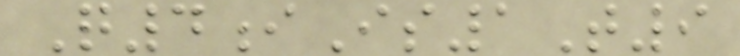Q4iIs1T9
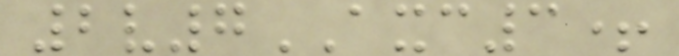2v7AXC3+
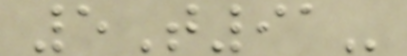5T91-
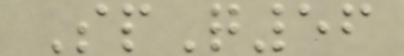SpQ56
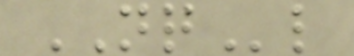NQl
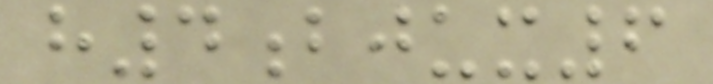h4bjux6
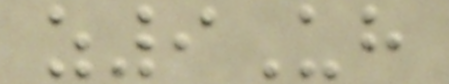z9Uh
